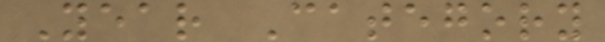Year Category
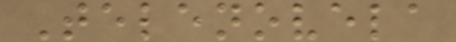Telenovela
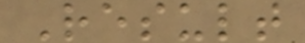Result
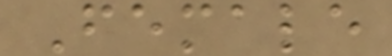Female
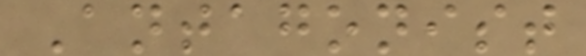Antagonist
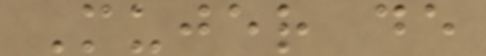Mujer de
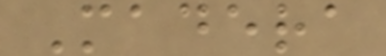Madera
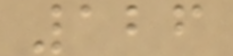126
